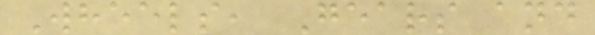Wheels, Gears and
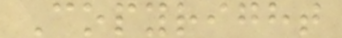Copyright
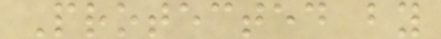Protected by
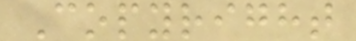Copyright
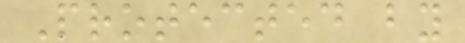Protected by
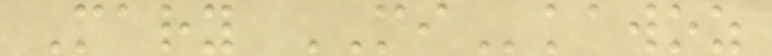Mary MIkawoz
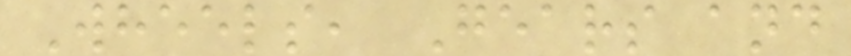Wheels, Gears and
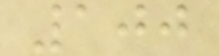100
